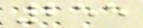255
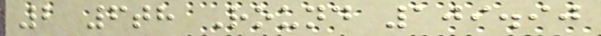2 6th Round 109.90
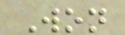Won
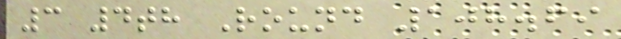3 4th Round 108.69
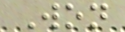Won
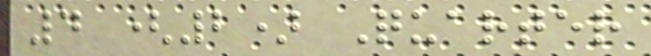4 (2) Quarter
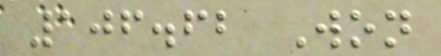106.62 Won
